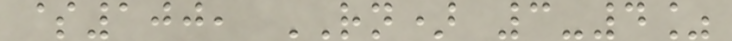$100, RN) 3-4%
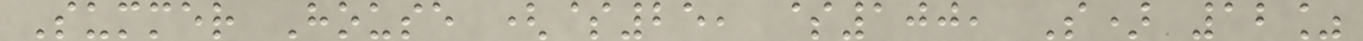Summer House ($25, $100, S) 12%
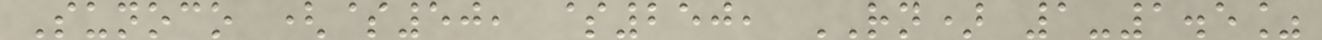Sunoco ($50, $250, RN) 1-1.5%
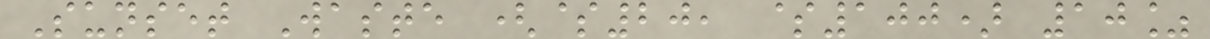Sunset Waste ($20, $100) 10%
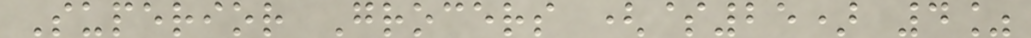Superior Grocers ($25) 4%
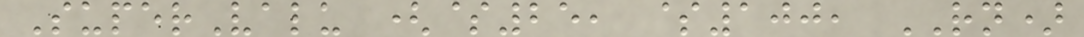SuperValu ($25, $100, RN)
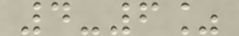4-6%
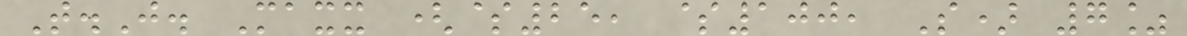T.J. Maxx ($25, $100, S) 7%
